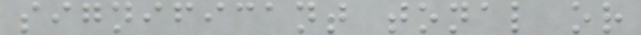significant tonal or
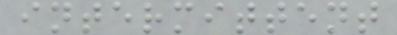intermittent
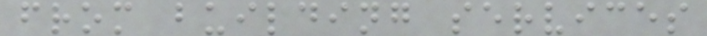from building services
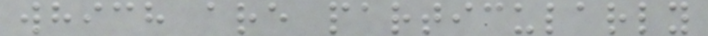which are particularly
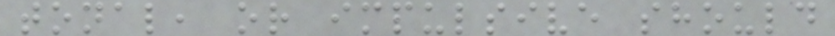tonal, or impulsive should
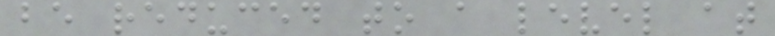be reduced to a level at
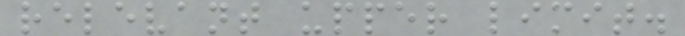relevant upper limit.
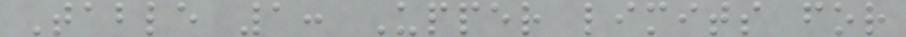Table 1: Upper limits for
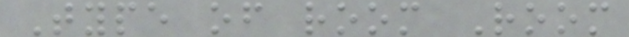Type of room Room
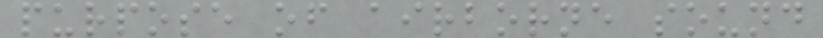purpose of airborne sound
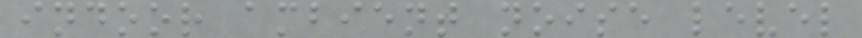indoor ambient noise level
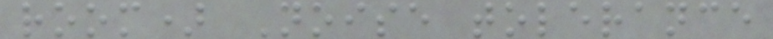room) Noise tolerance
